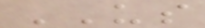US
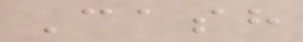Cash
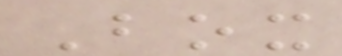Box
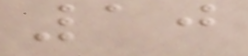10
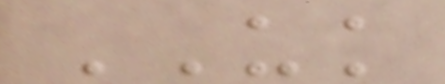UK
